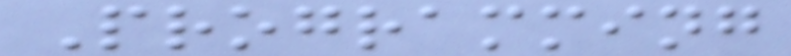Programming
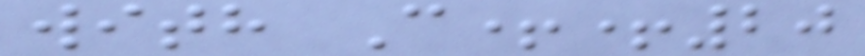with C++20
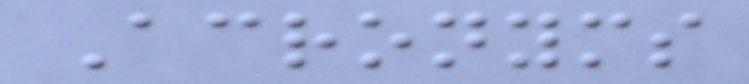Acronyms
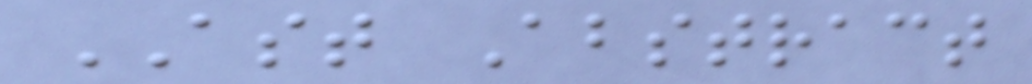AST Abstract
